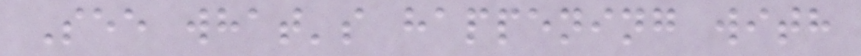See what's happening with
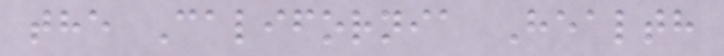the California Health
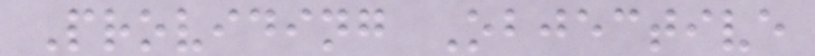Providing Objective
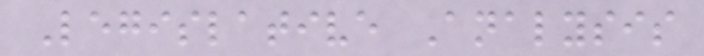Legislative Analysis
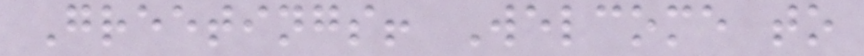Greetings! Welcome to
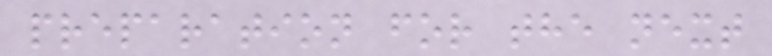preparation for the next
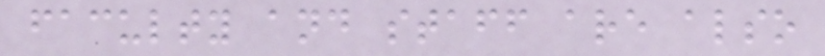faculty and staff are also
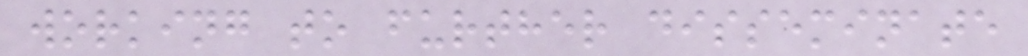working to further disseminate
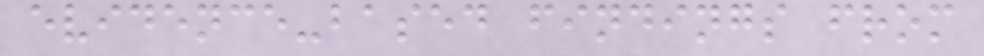evidence-based findings from
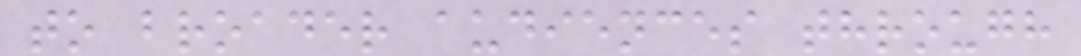to broader audiences through
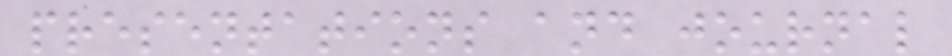presentations and journal
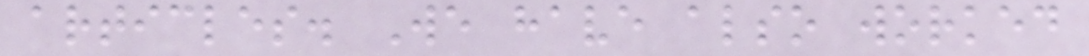articles. We have also worked
